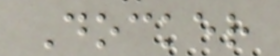Docker
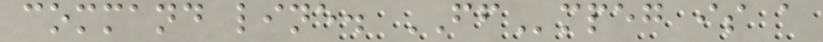command line. FFmpeg is a
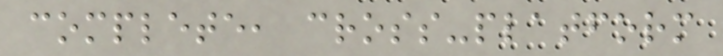complete, cross-platform
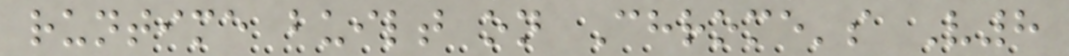runtime built on Chrome's V8
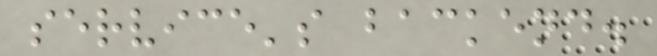service's backend.
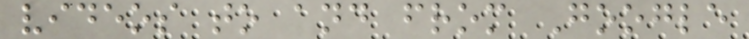videos to and from Google
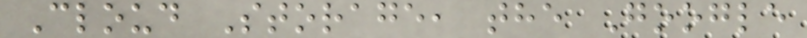Cloud Storage, the Google
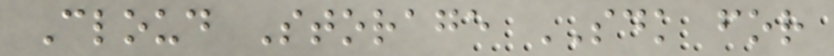Cloud Storage SDK for
